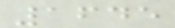1645
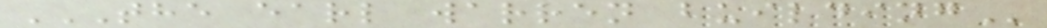THE EARL WARREN BUILDING
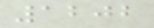1202
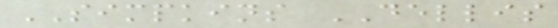SIMPKINS DELLIS
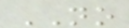NO
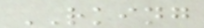RKING
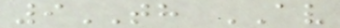9TH AV
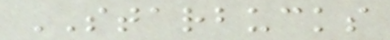STARBUCKS
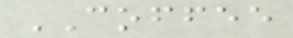COFFEE
